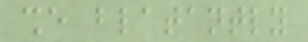she blatantly
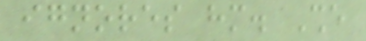ignores him. She
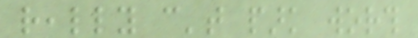really can't park worth
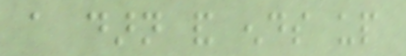a darn and ends up
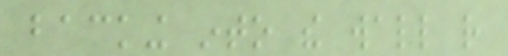backing into the wall rather
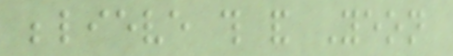believe this and Yeon
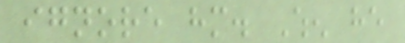ignore him. When he
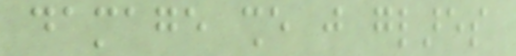damage she just glares
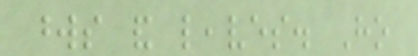words and leaves. Ho
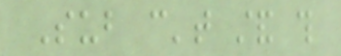Sub can't stand this
